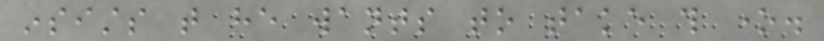insists that he wants to take this one.
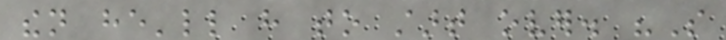then he'll have to start over. "So
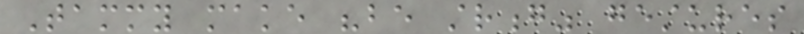Tammy make "be strong" gestures
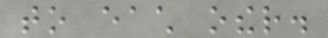to each other.
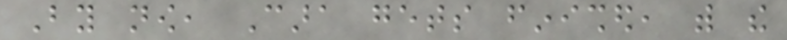By now, Cara gets finished, with the
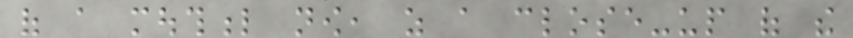of a mouthful now, as a close-up of the
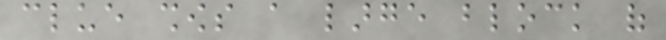clue shows a large block of
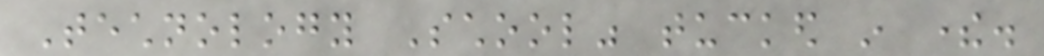Technology School" tucked in there.
